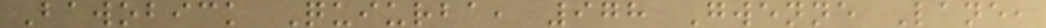Bawobick Quiurba, 978 Gwenne Lane,
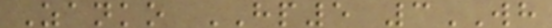Zanko HP5 3WH
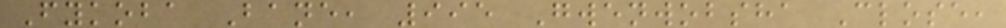Fykoba Bane, 995 Gwenwobsha Close,
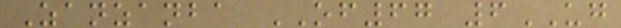Zanzanba OF67 6UG
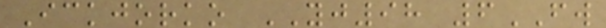Ickjorko YJ98 6FW
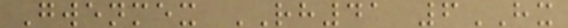Gwenmex RH41 6HX
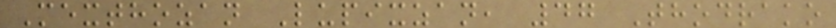Mexthozan Lupixzan, 47 Thodrako
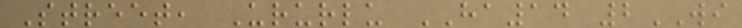Street, Ururlu HA14 2WI
